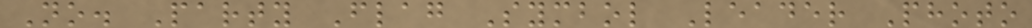No. Party Flag Symbol Leader Photo
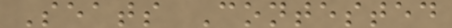Seats Contested
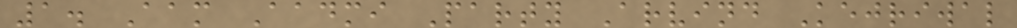1. Aam Aadmi Party Arvind Kejriwal
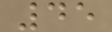45
